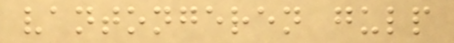vantongeren gulp
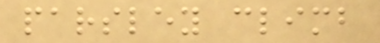parsley climb
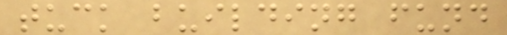tuck building fund
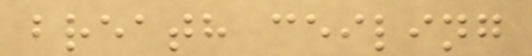breath ceiling
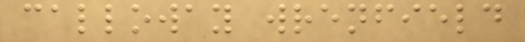calloway wrenfield
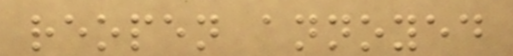reopen annoyed
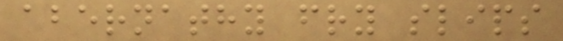abernathy fry slips
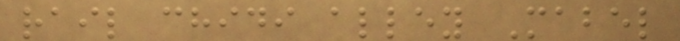rail chidi alley Mabel
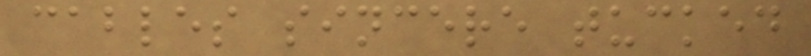cables sincere tucked
